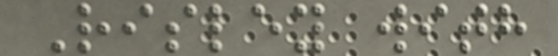Risley with
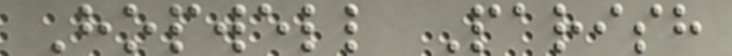Hopwell Parish
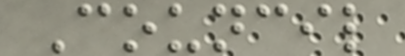Council
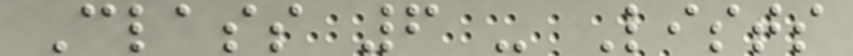Class 6 - Lists
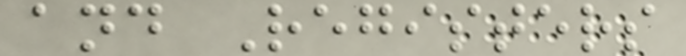and Registers
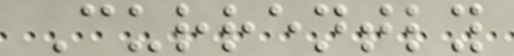Currently
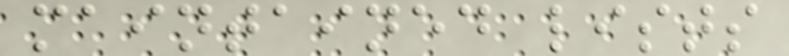maintained lists
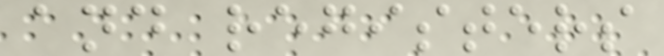and registers
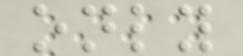only
